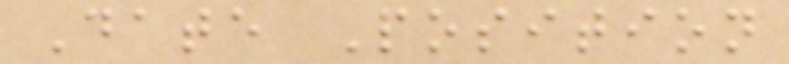Date Position
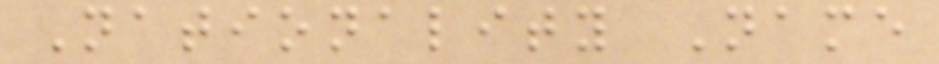Nationality Name
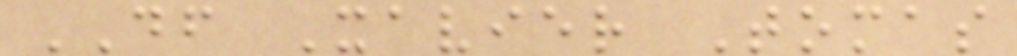DF Xavier Tomas
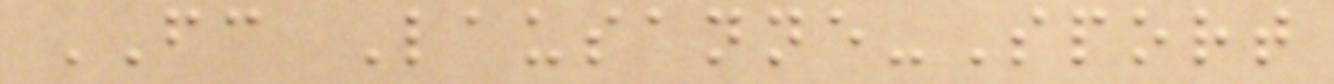FC Lausanne-Sport
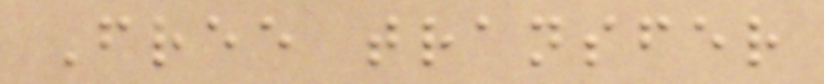Free transfer
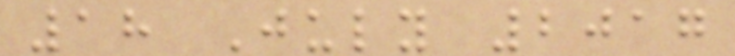18 July 2017
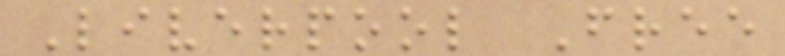Liverpool Free
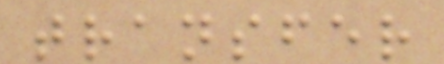transfer
